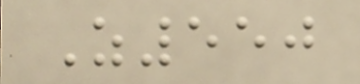Z550
